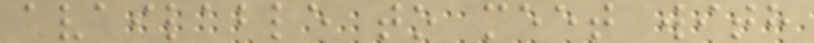available to meet with
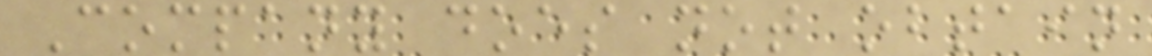Company does not obtain
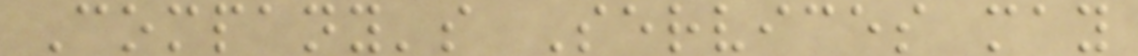Company's Services may
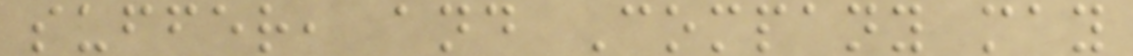suffer, and Company may
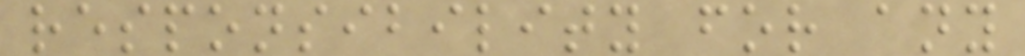responsibility for any
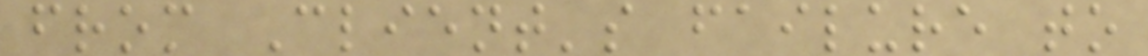from Client's failure to
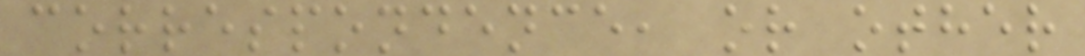correspondence, or other
